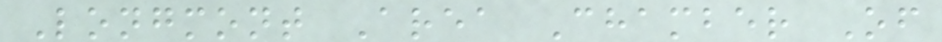Longmont Area Chamber Of
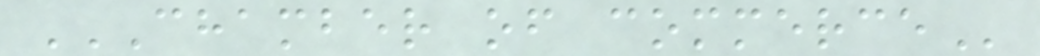CHAMBER OF COMMERCE
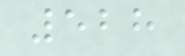528
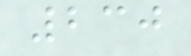230
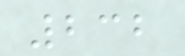232
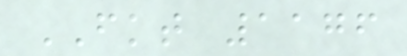FKT 1176
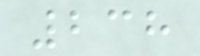238
